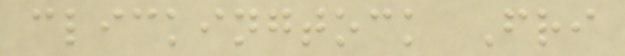clickingtock Fri
